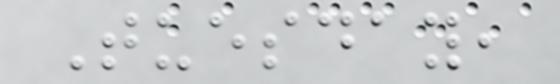Tuesday,
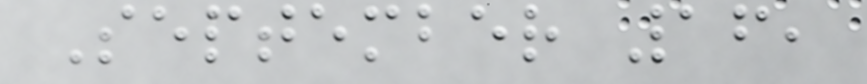September 16,
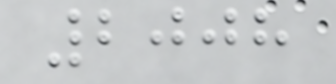2008
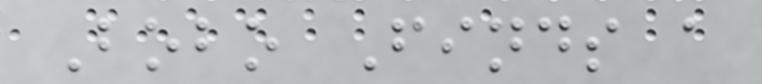Bobo Finds a
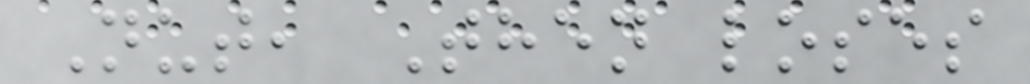Nut, Then loses
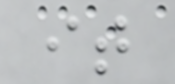it
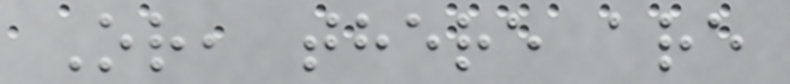Or, there are
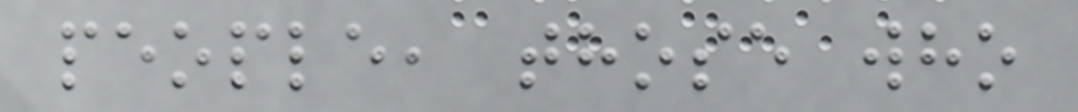people, those who
